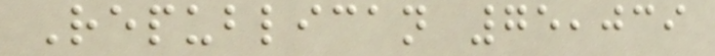Republican 75,039
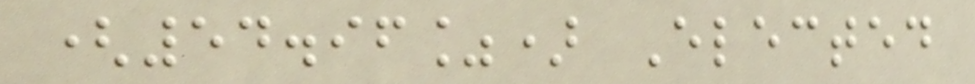(54.96%) Elected
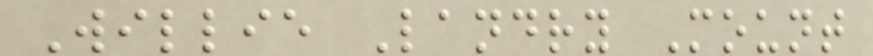Willie Landry Mount
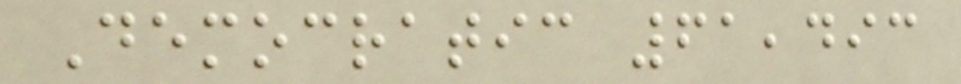Democratic 61,493
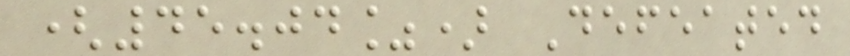(45.04%) Defeated
